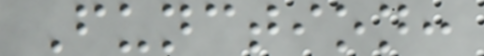Function:
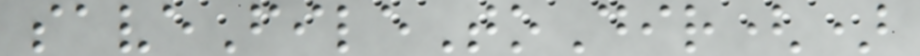saveFileToDir()
